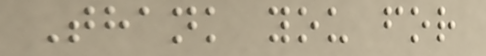Thank you for
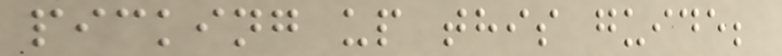picking up this guide;
